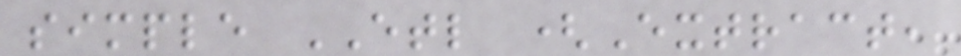simple ETL (Extract,
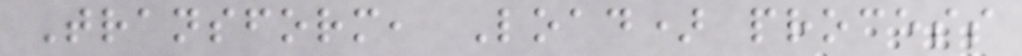Transform, Load) process
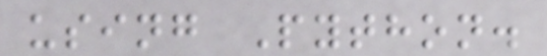using Python.
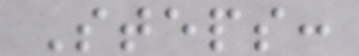Steps:
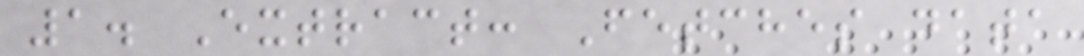1. Extract: Fetches data
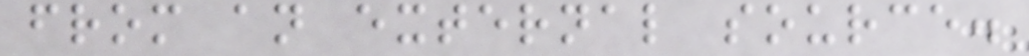from an external source.
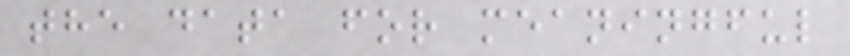the data for meaningful
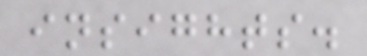insights.
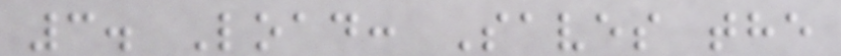3. Load: Saves the
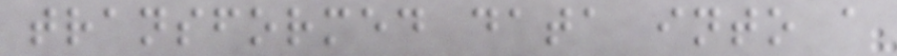transformed data into a
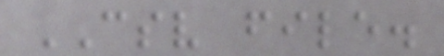CSV file.
